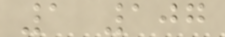1 107
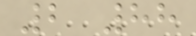2 88
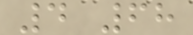4 68
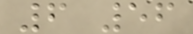6 56
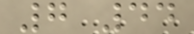7 44
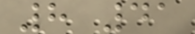8 41
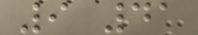9 41
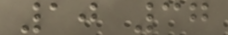10 37
